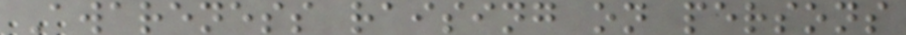Awareness raising on persons
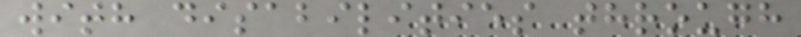with disabilities through
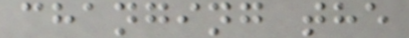changing the
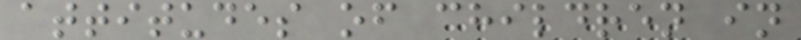attitudes of children in
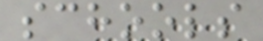schools
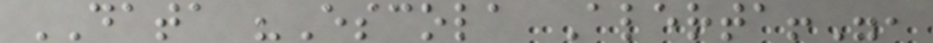DATA "Escola Alerta!",
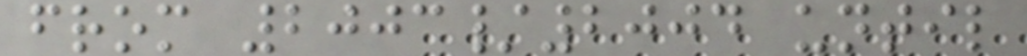from 2003/2004 until
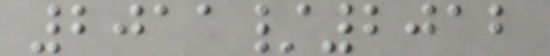2011/2012
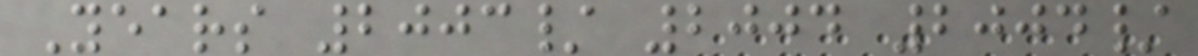Years 2003/ 2004 2004/
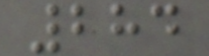284
